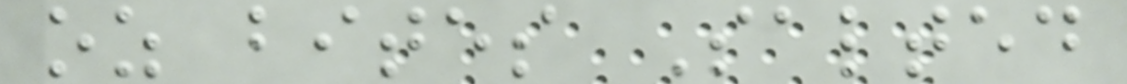oz bites Salted
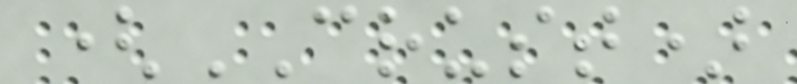(CRUST)
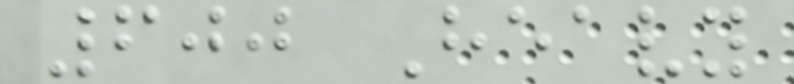600 Heavy
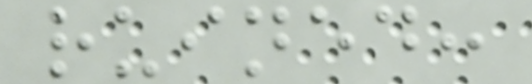ruined:
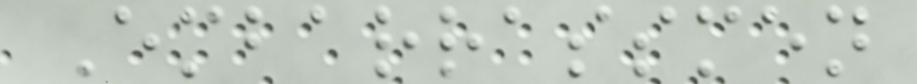Embarrassmen
